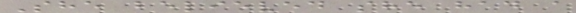She believed she had a
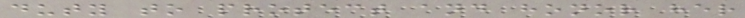duty to protect and honor her
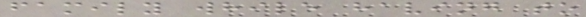family while having to
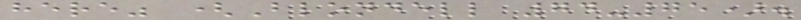here" (Blondell 74-75).
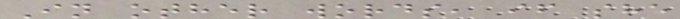In other words, if she
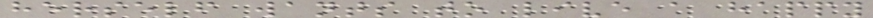herself wants to live a happy
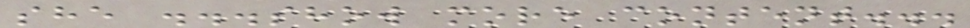she ...show more content...
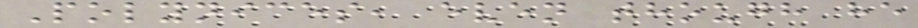Polynices, even though he
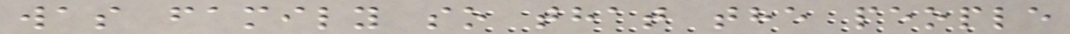was family so that the people
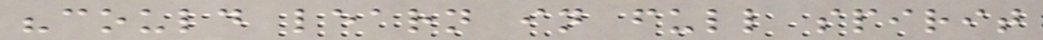"could learn in full spirit
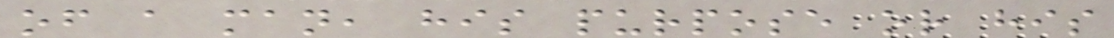of a man, his purpose or his
